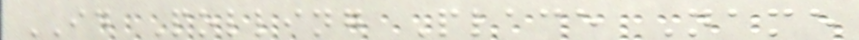ID Polling Place Name
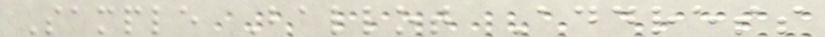Sample Ballot Address
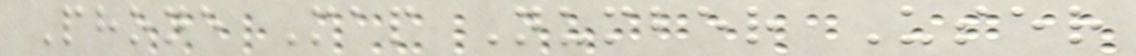Phone Map Number User
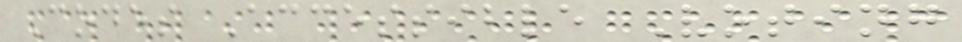Codes Accessible Voting
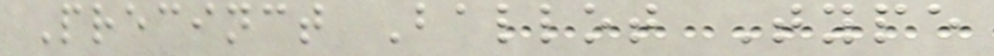Precinct Ballot Type
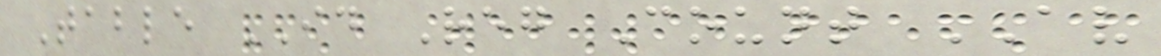Table ID Reg Count AV
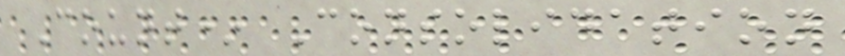Count* Consolidation
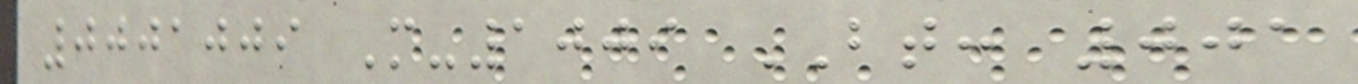0001009 M-1009 BT: 001
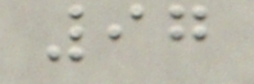97
